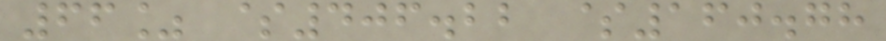66% $406.22 $160.78
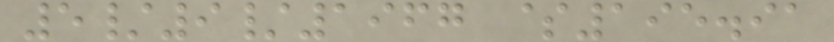5/9/1967 $195.91
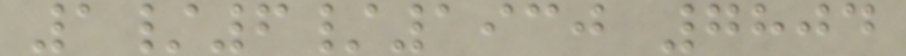1/6/1930 7804
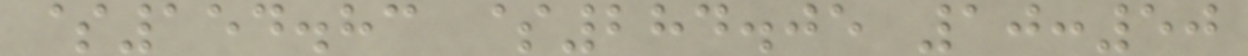$154.83 $284.05 10:50
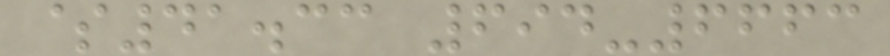$41.33 694-6663
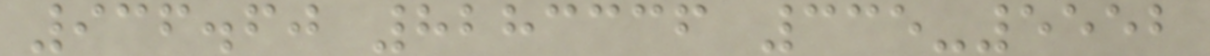936.60 8283336 335-5552
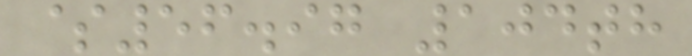$56.97 104th
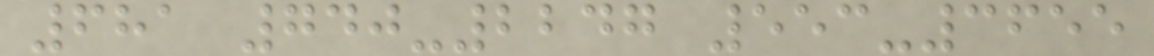681 740-2247 553-3655
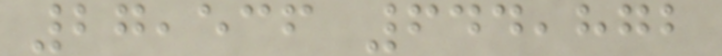27,536 644,872
